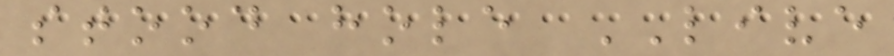stood hole LIVE
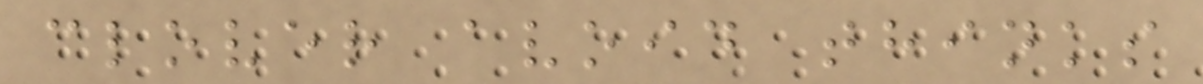clover avoid thinks
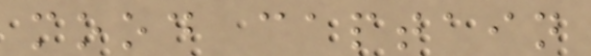mood captain
